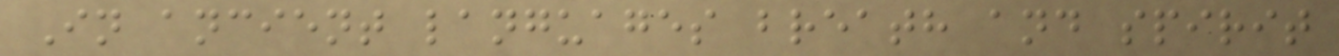In ancient languages breath and spirit
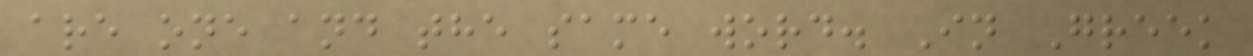are one and the same word. In Greek
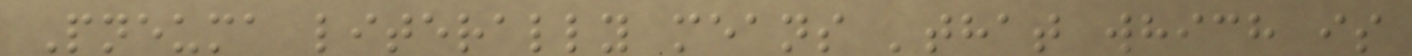Pneuma literally means 'that which is
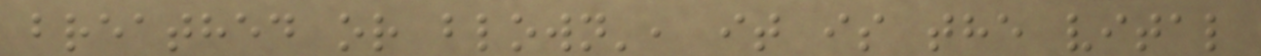breathed or blown', it is the vital
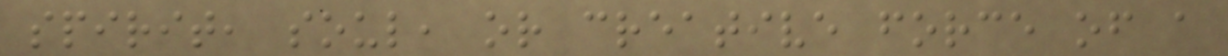spirit, soul, or creative force of a
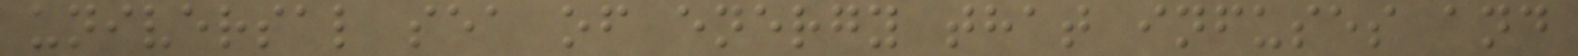universal sea of energy that infuses and
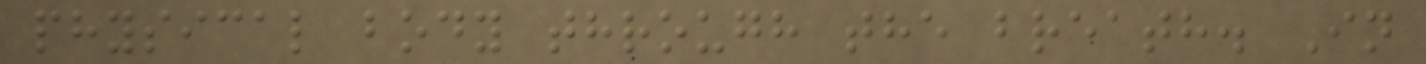physical body through the breath. In
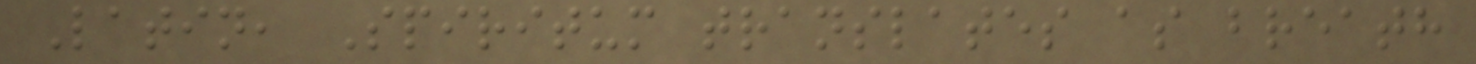Latin, Spiritum translates as breath
